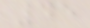45
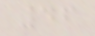46
